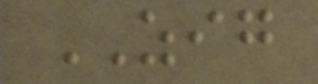ZIG
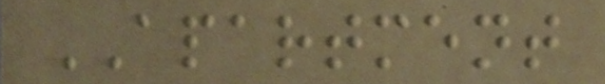APARTMENT
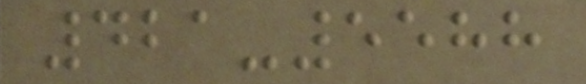421-5588
